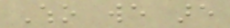Who we are
